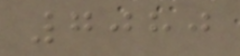7080
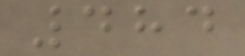484
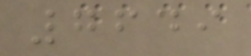7649
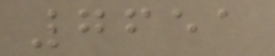7651
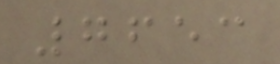7653
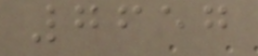7657
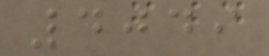4049
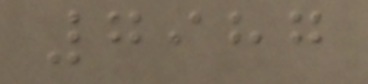7987
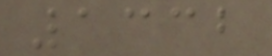1332
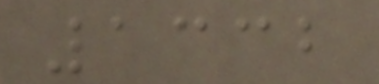1332
